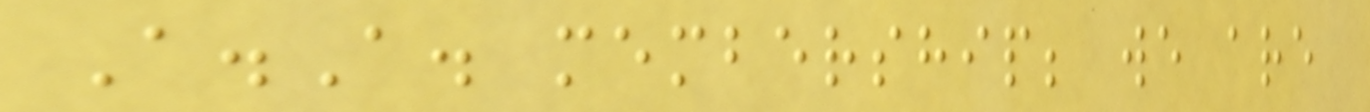A.A. membership; we are
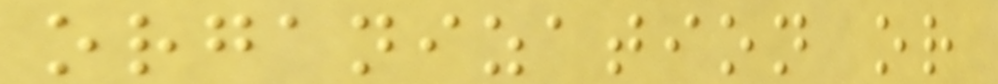organization or
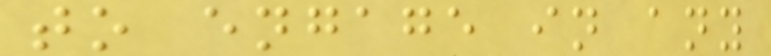to engage in any
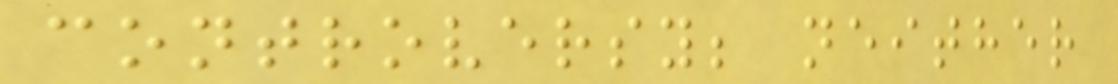controversy; neither
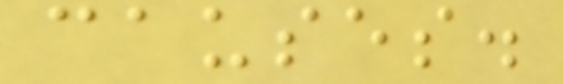causes.
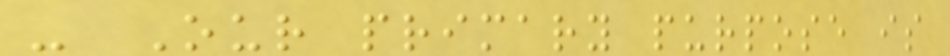- Our primary purpose is
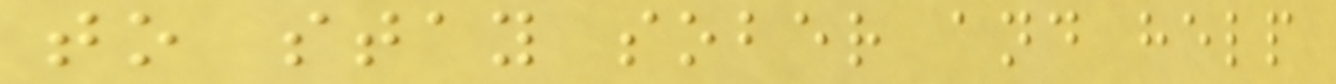to stay sober and help
